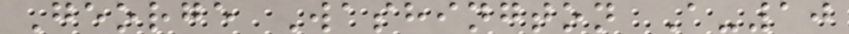George Washington A-10
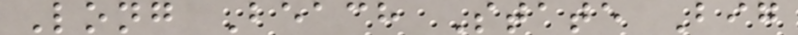Long Beach State Big
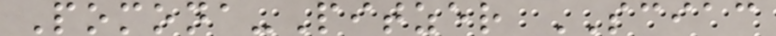Pomona-Pitzer SCIAC
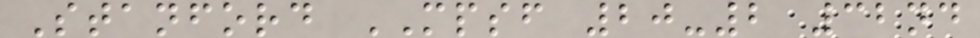Stanford MPSF 20-2 32nd
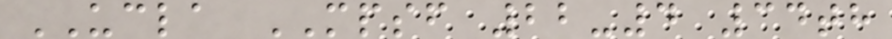UCLA MPSF 22-4 34th
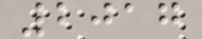2017
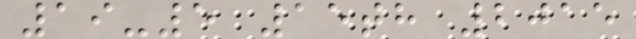19-5 15th 2015
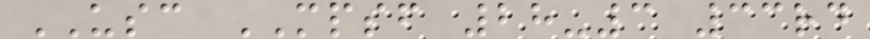USC MPSF 28-3 33rd
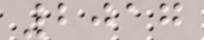2017
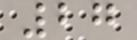27
